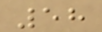58
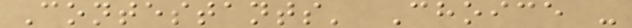Contestants' Choice -
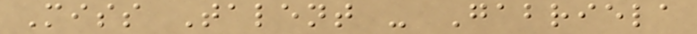Miss Talent - Gabriela
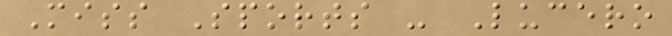Miss Sports - Lucero
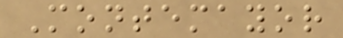Montemayor
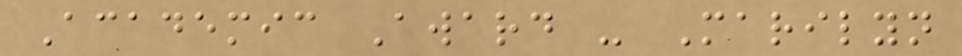Academic Award - Marilyn
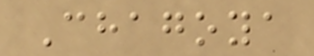Chagoya
